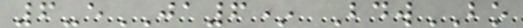6-eJA6* BdwBO
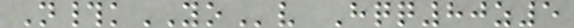N#kYOv Hqq80z5
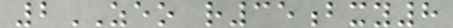2ZEO r35bxy8
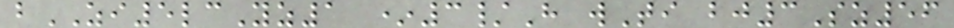bZI5lcYz1 *3/H wTi bj3Sz56
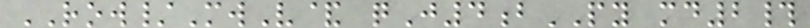ROW/MwV& qJ4bPY md2#
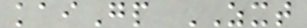kaiGp ZXT
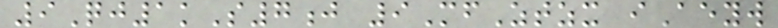9Qj1kS7j 9MfZtzx iAeyw
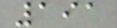191
